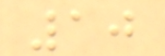10
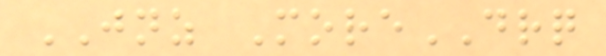JNZ MoreDRQ
